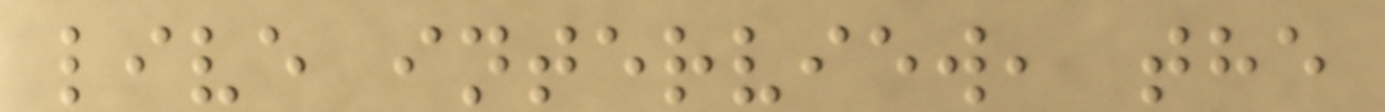live interview, the
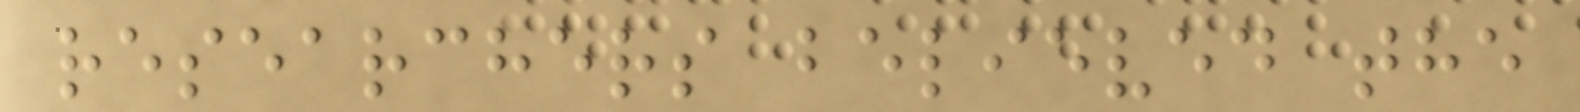researchers believed the
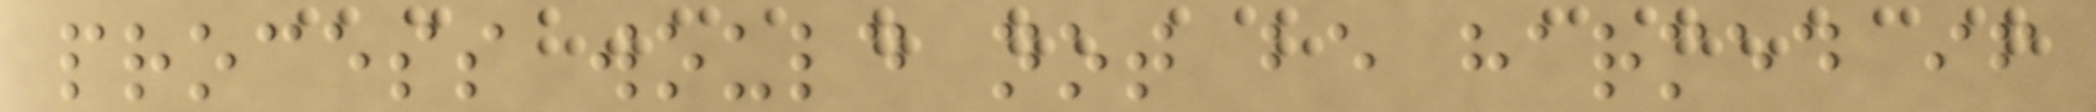process would not be harmed if
